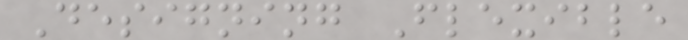Designing Flexible
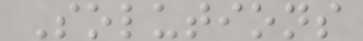Solutions
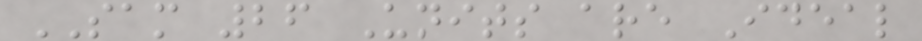SAM 26 Units are Ideal
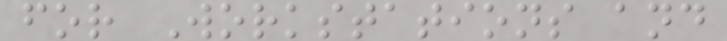for Workstations and
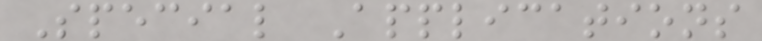Special Applications
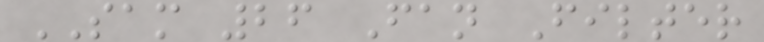SAM 26 Fan Filter
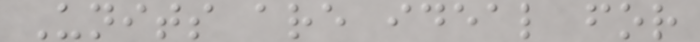Units are ideal for
